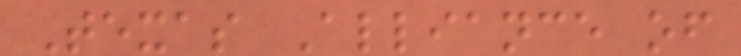Texas Alliance of
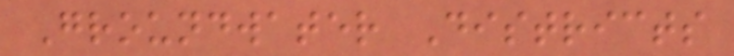Groundwater Districts
